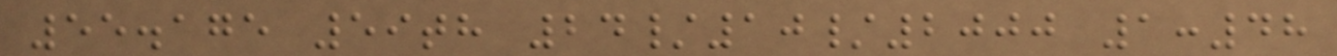55.175 59th 24/10/2000 1:48
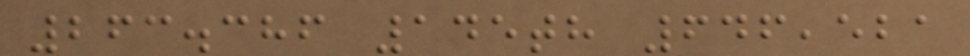263.386 145th 646,521
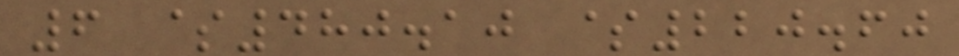6 $480.10 $220.60
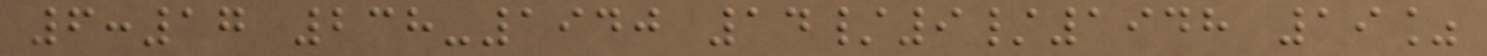6:17 238-1940 14/9/1948 19%
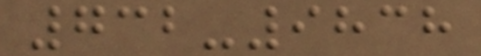732-9838
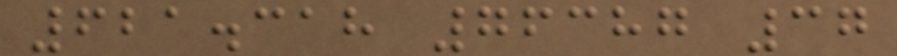621.318 76387 37
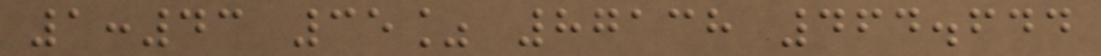1:43 35% 87138 464.644
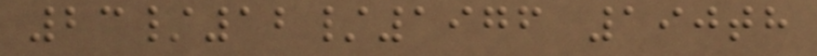23/12/1976 190th
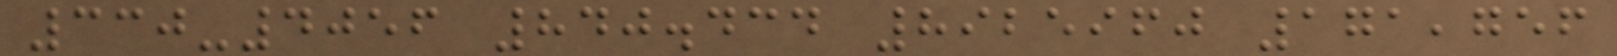330-4056 840.434 8925960 171,756
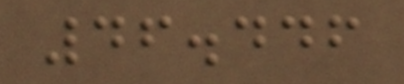46.446
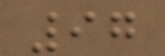97
